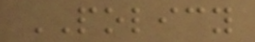POLICY
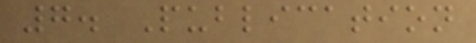7. Publication
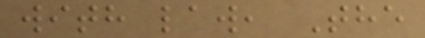with law, The
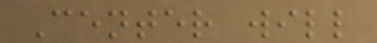Center will
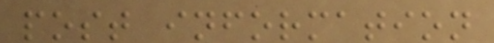post information
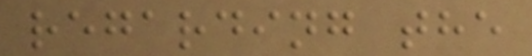regarding the
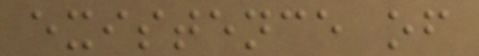existence of
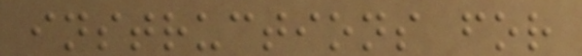instructions for
